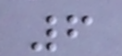6
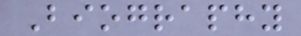Biography
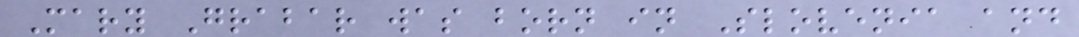Mary Grabar was born in Slovenia and
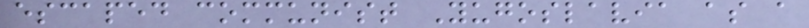escaped communist Yugoslavia as a
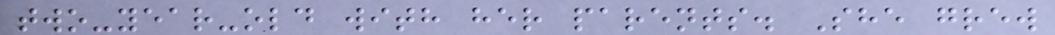two-year-old with her parents. She grew
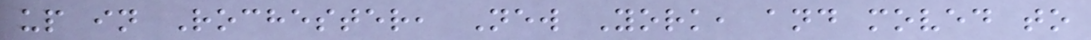up in Rochester, New York, and moved to
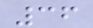36
